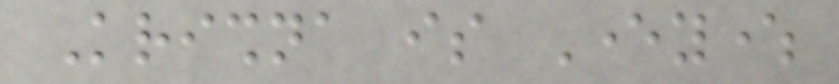Krishna is Everywhere
